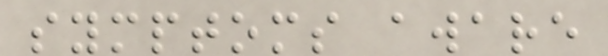symptoms aware
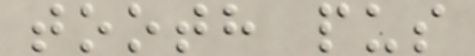tooth pus
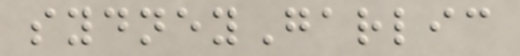sydneyGarlic
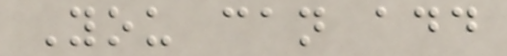You can add
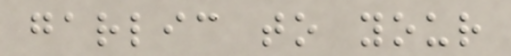garlic to your
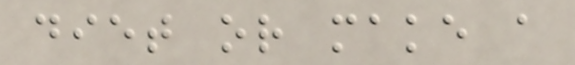diet or make a
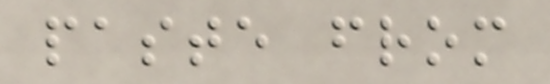paste from
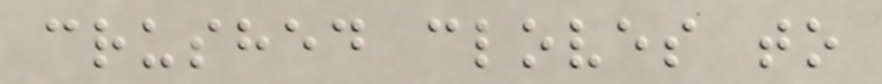crushed cloves to
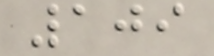109
